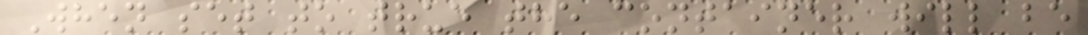When set to true the container will be
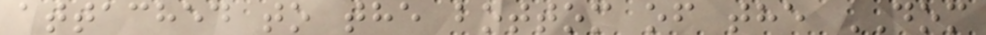attached to the bottom of the DOM
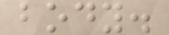body.
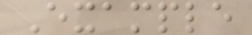Example
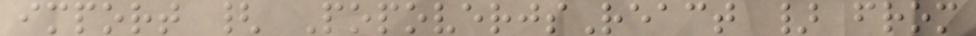import { PopoverjsReact } from
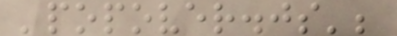'popover.js';
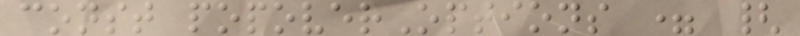const popoverOptions = {
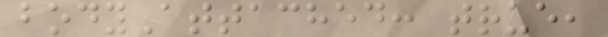bodyAttached: true,
